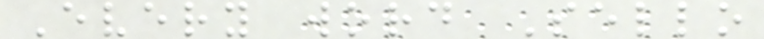Every word Sello
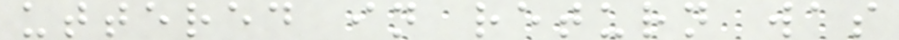uttered in return was
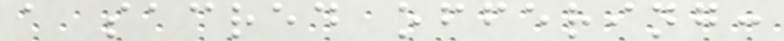a sacred offering:
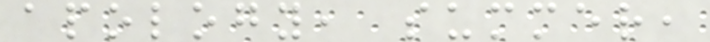apology, summer,
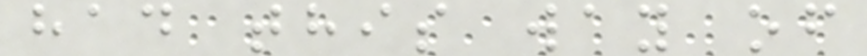had this way of
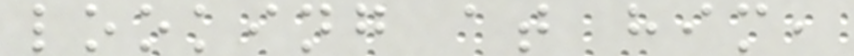looking at him,
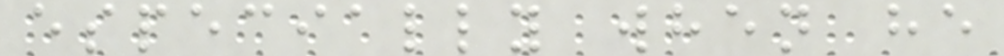especially when he
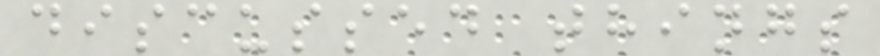discussed things
